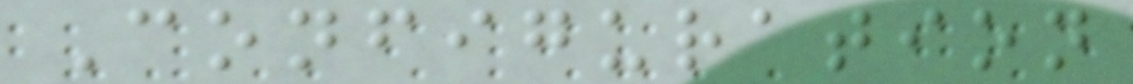Configuration
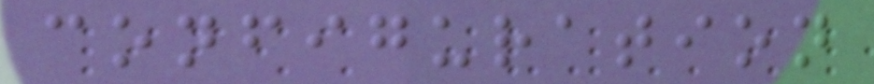configuration
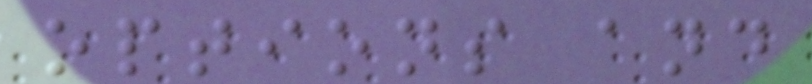options and
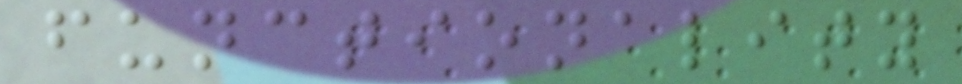functionality
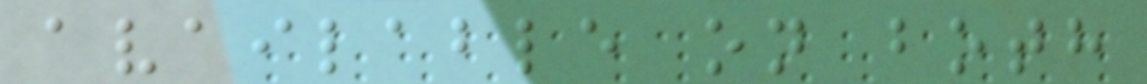available on both
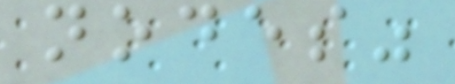nodes"
